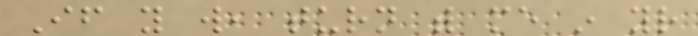If you will, turn with me in your
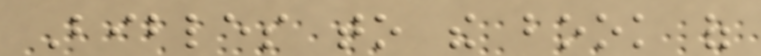Bibles to the book of
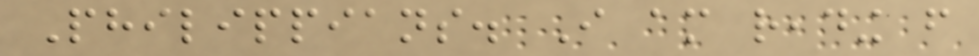Philippians. I am reading from
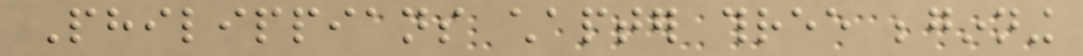Philippians chapter three beginning
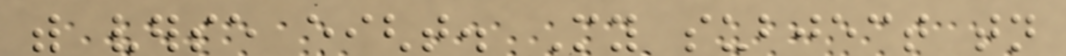with verse eight. My subject tonight
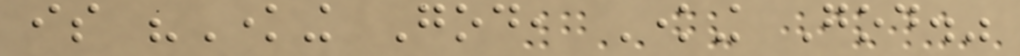is "Knowing God, Knowing God."
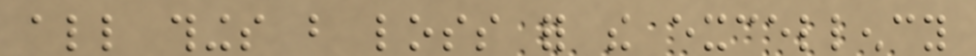all things but loss for the excellency
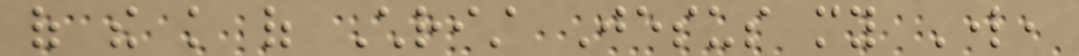of the knowledge of Christ Jesus my Lord,
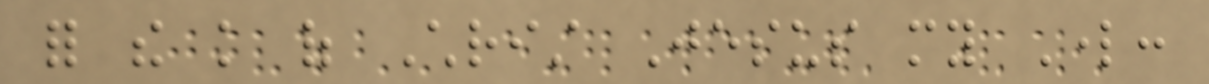for the knowledge of Christ Jesus my Lord:
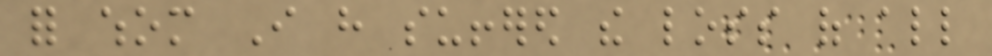for whom I have suffered the loss of all
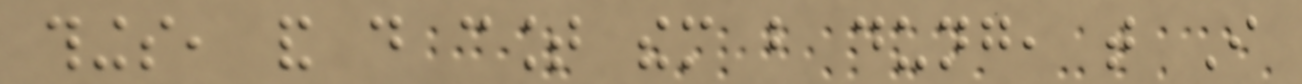things, and do count them but dung, that I
